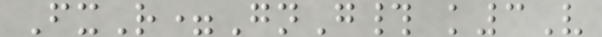FxR=GnG# k3V
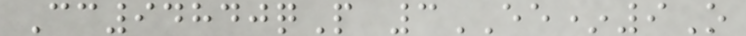Cc94840qP 3EE*9O
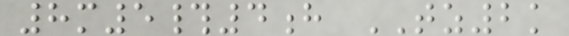8m5#4h TZ2k
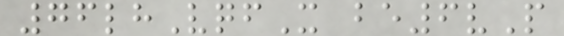76lhVqfX be6vP
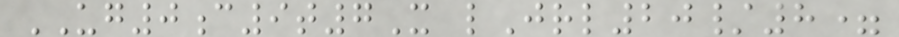UG0c9t7X lJrl20/8=
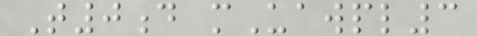T0d mUawpl3
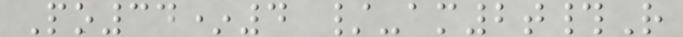Po34*4 /-am2t#R
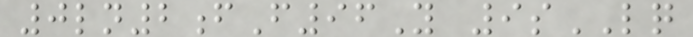0ln2fF96Y 9sLQ
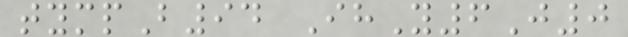tympB94 IhY6J0
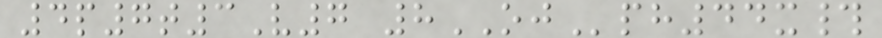4p7t3V7 8OJph44x#
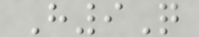H9Q
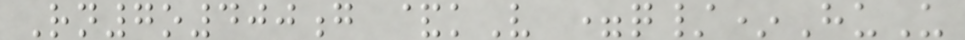Rn7o400g &kV =q/*HuU
